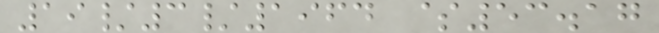19/3/1964 $53.17
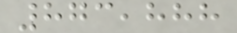873,888
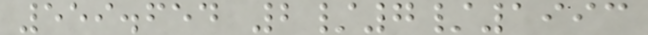559.654 2/7/1993
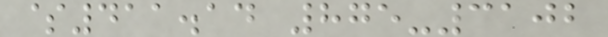$411.14 875-3102
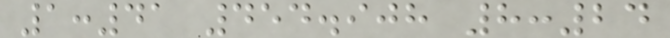1:41 454.908 8:24
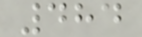484
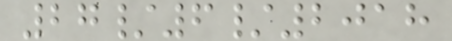27/6/2018
